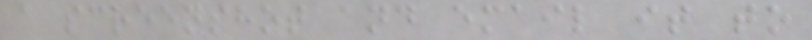a screenshot and email it to
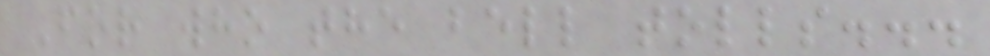For who the bell tolls...
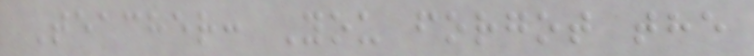Teacher: You forgot the
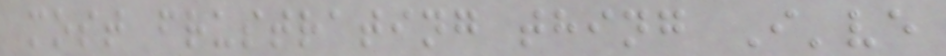most frustrating thing I've
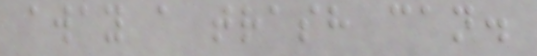away a trash can.
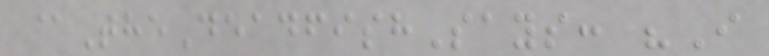@TheDeadfishSays: "I
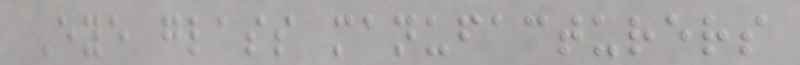Eye glass manufacturers
